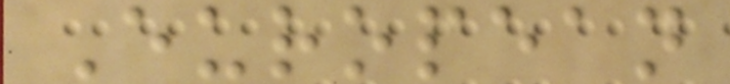European
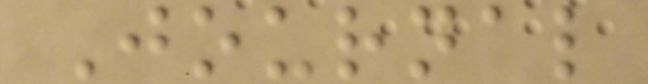Journal
